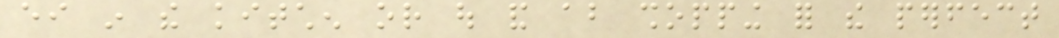either in the kitchen or out and about shopping for the perfect
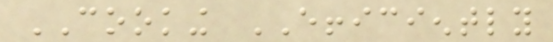COOKING EFFICIENTLY
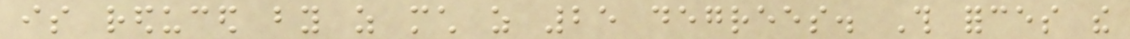is reduced by as much as 25 degrees. This forces the
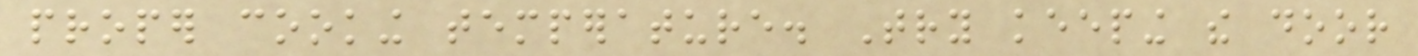proper cooking temperature. Try keeping the door
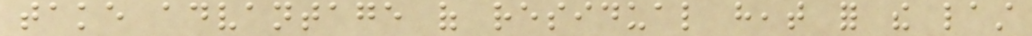take advantage of residual heat for the last
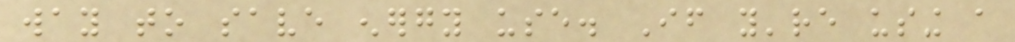way to save energy use. If you're using a
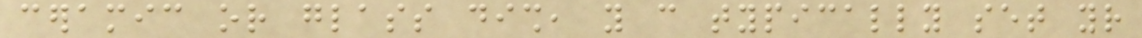ceramic or glass dish, you can typically set your
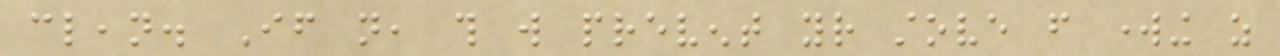clean. If not, this will prevent your stove from working as
